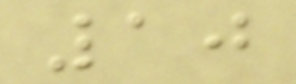10
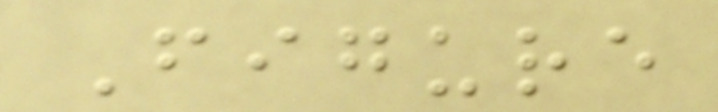Figure
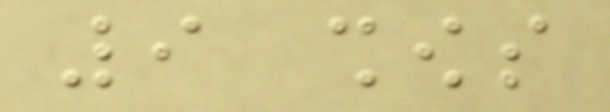9 shows
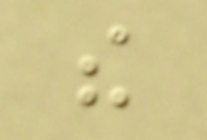the
